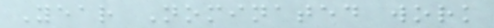Year Nominated work
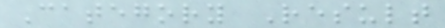Category Result
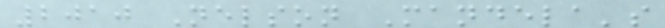2010 Nelson Mandela's
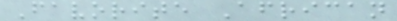Favorite African
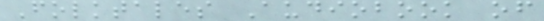Folktales Audiobook of
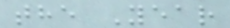the Year
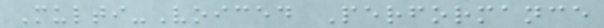Multi-Voiced Performance
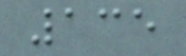135
